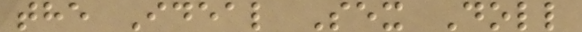the Ideal Sex Doll
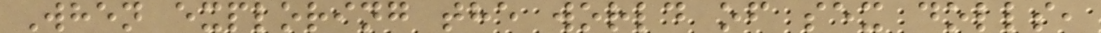When exploring the world of sex dolls,
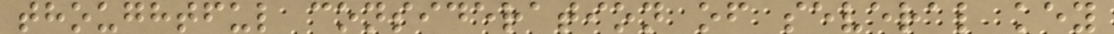thoughtful consideration of several key
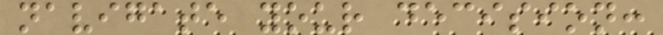navigate your decision:
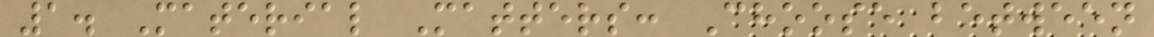1. Material Matters: Choose between
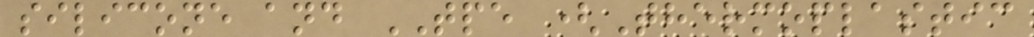silicone and TPE (Thermoplastic
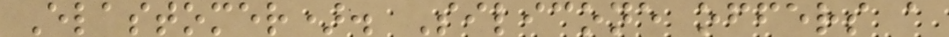Elastomer). Silicone offers a
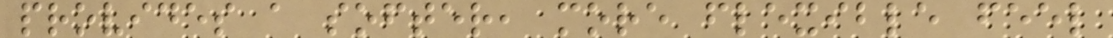provides a softer, more flexible feel
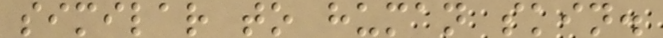similar to human skin.
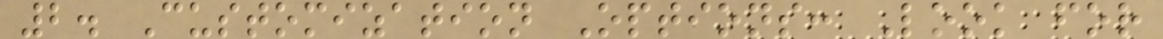2. Customization Options: Look for
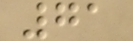71
